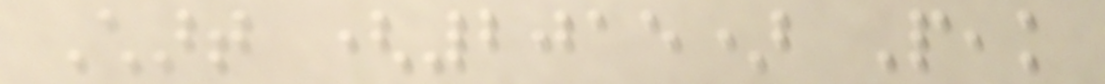Chart (2015) Peak
